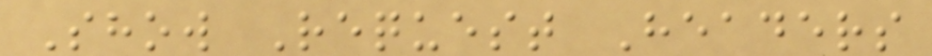Show Request Headers
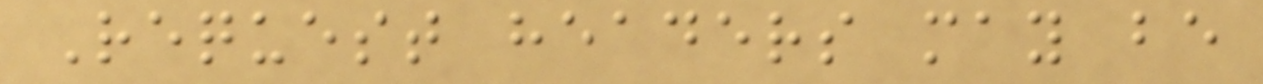Request headers may be
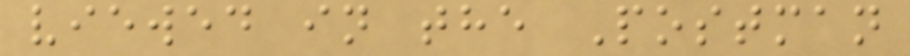viewed in the Postman
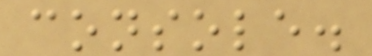console.
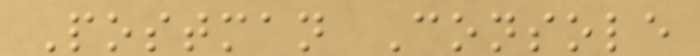Postman Console
